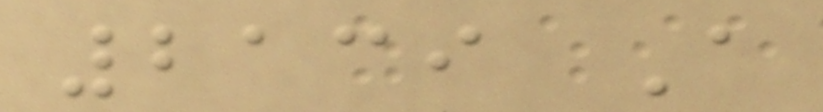2139 A
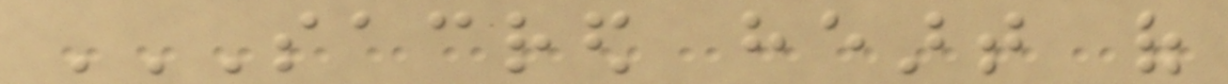SACRED HEART OF
